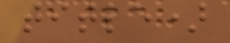title)
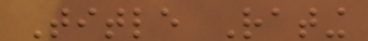Title Rating
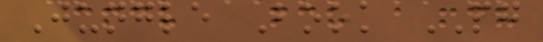Jungle Book PG
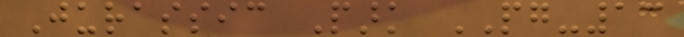Jurassic Park PG-13
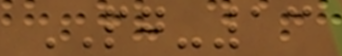PG-13
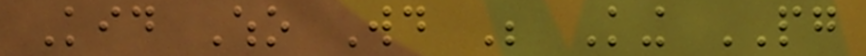Kid Who Would Be King PG
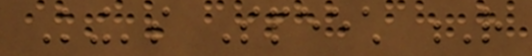King's Speech R
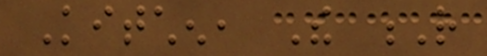Kitchen, The R
